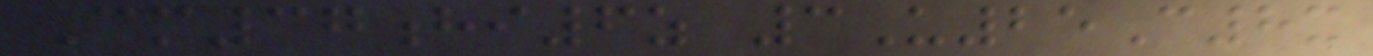Cm37hi6z 3U25C8x
